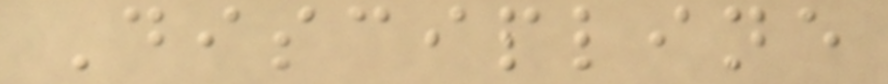Discipline
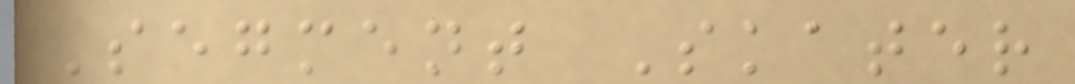Segment Skater
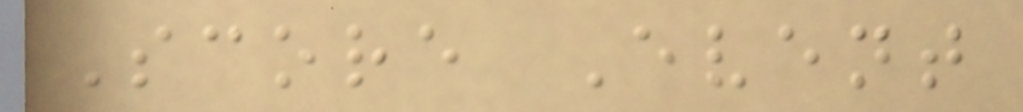Score Event
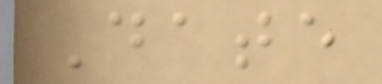Date
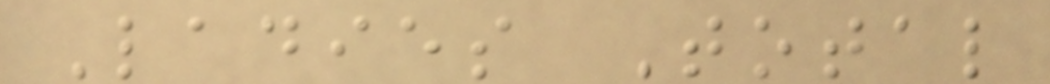Ladies Total
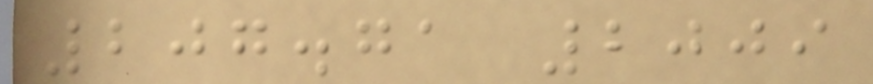207.71 2009
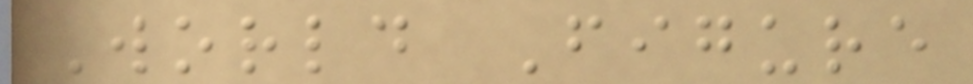World Figure
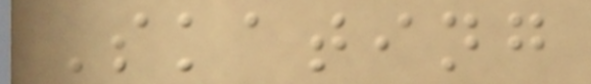Skating
